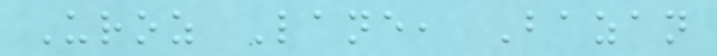Uroz Lane, Bazan
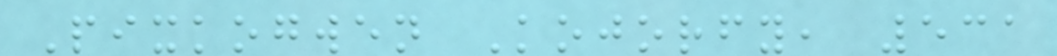Pixkogwen Kojorfy, 531
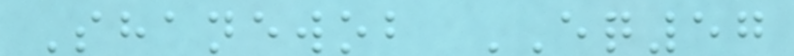Shanewob EQ57
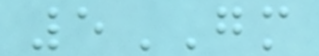5GM
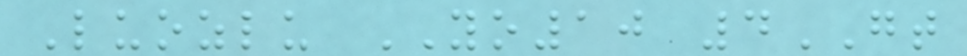Luozlu YO10 4GT
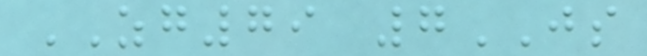ZG79 7JS
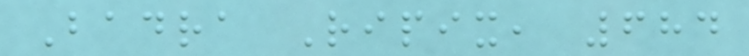Badra Ripix, 684
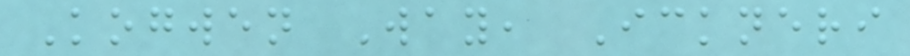Kogwen Way, Ickneri
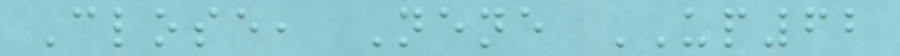Close, Nene UP62
